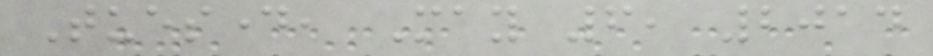Tuesday, May 6, 2014
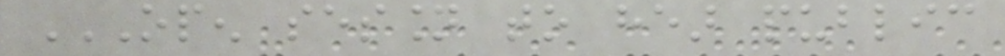OPEN SESSION TO HEAR PUBLIC
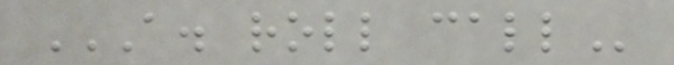A. ROLL CALL
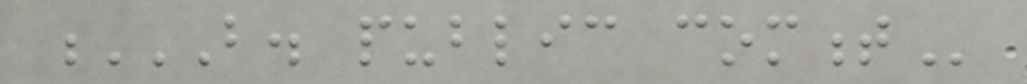B. PUBLIC COMMENT
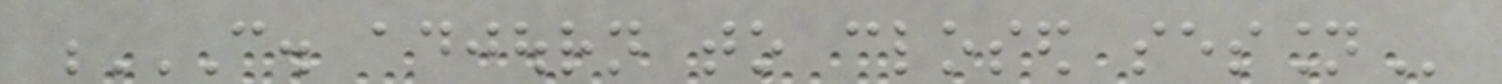C. ADJOURN TO CLOSED SESSION
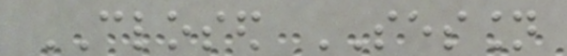CLOSED SESSION
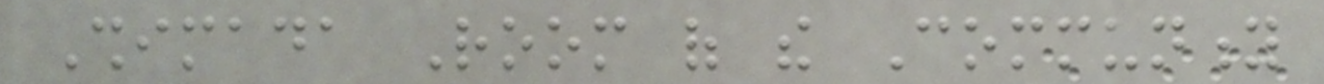Shimada Room of the Community
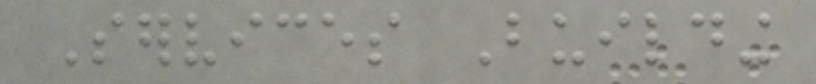Services Building
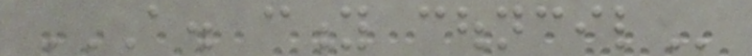A. CITY COUNCIL
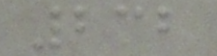232
